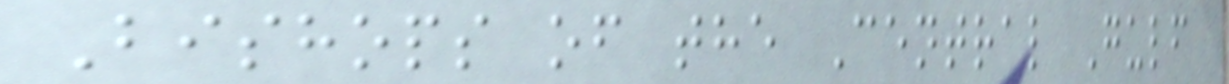Bishops of the Central Gulf
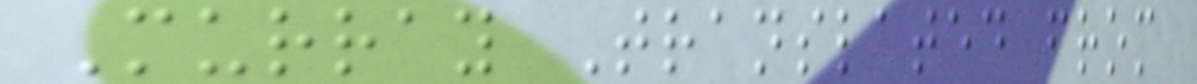Murray Translated from
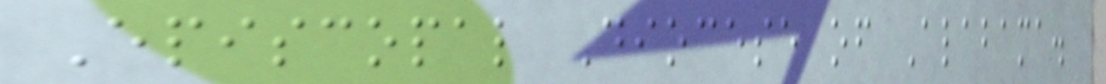Episcopal Diocese of Alabama.
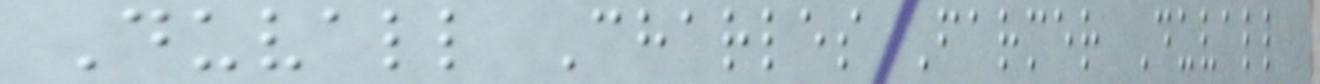Duvall Charles Farmer Duvall
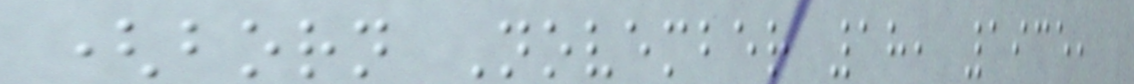(born November 18, 1935,
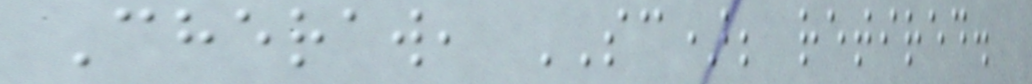Cheraw, SC); retired.
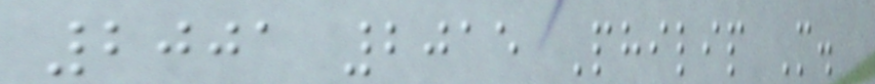2001 2015 Philip M.
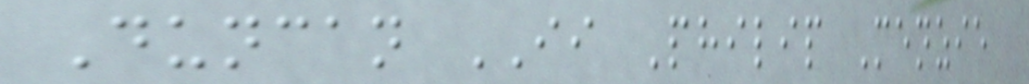Duncan II Philip Menzie
